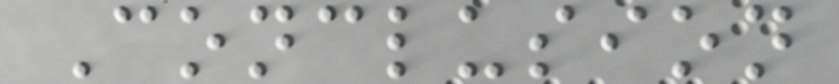Conclusion
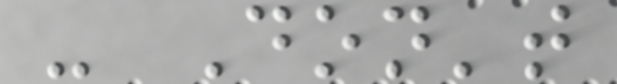- Don't
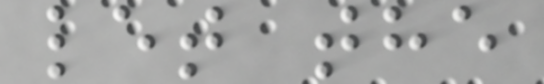let the
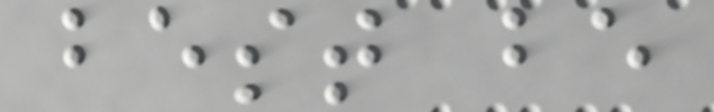best be
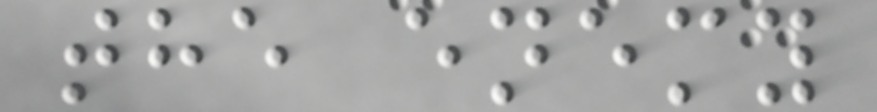the enemy
